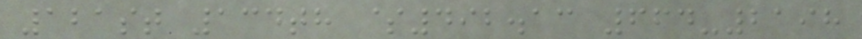121st 134th $492.13 664-2198
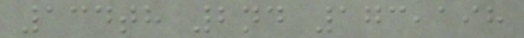134th 2nd 173,198
